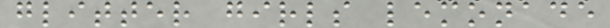glitter girls lemonade
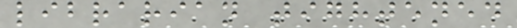librarian tightened
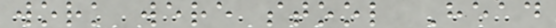work were stool Head
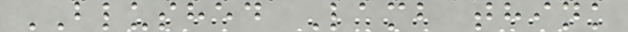BLUSHED Lamb think
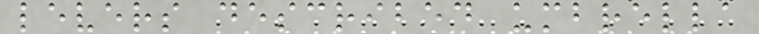levers described umbrella
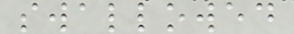swallowed
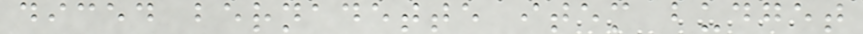diced bernadette item budget
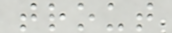trout
